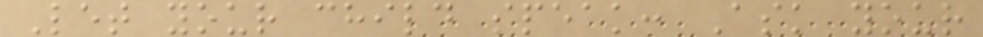Let your child speak: Ask your
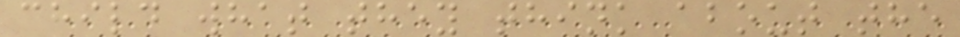child what they think about the
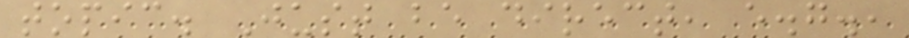topic. Just be direct, e.g.,
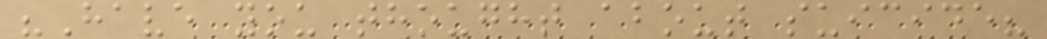"Have you thought about suicide?
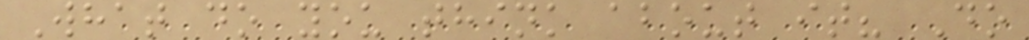What do you think about it? Do
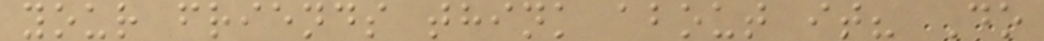your friends think about it? Do
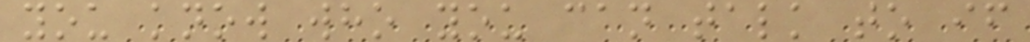you know who you can talk to if
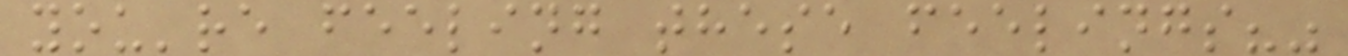you're feeling these feelings?"
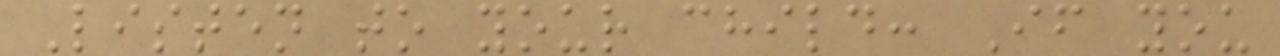Listen to your child: If you
